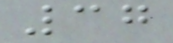37
